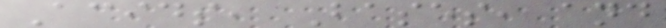Acids, Bases, and
